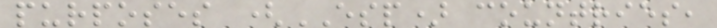purposes (ESP) countries,
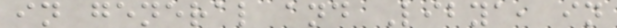in general and Libya, in
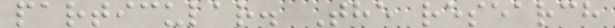particular. The research
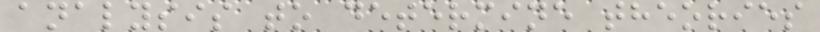analysis to determine theories
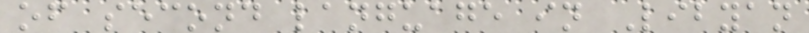of second language in Libyan
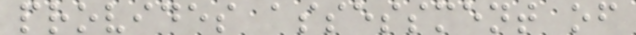provides assessment of
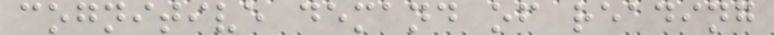cognitive demand of reading
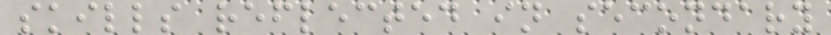skills reflected in secondary
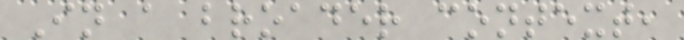In a broader context,
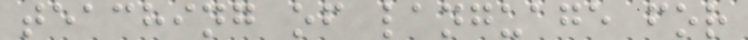teaching of language for
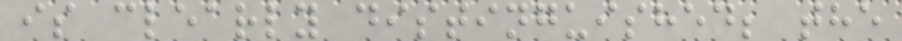is clearly distinguished; the
